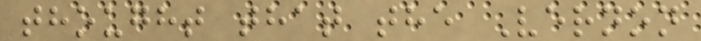thought that the Vernon
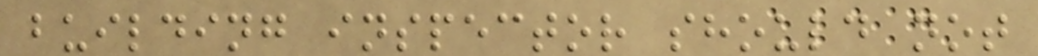building inspector should not
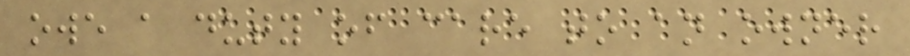owe a duty of care to an owner
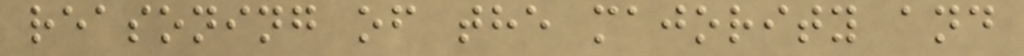reasoning of the majority and
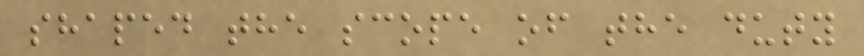shaped the scope of the duty
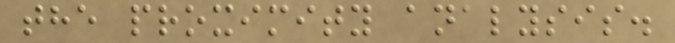the proximity analysis.
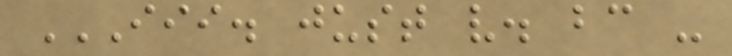III. JUST V. BC -
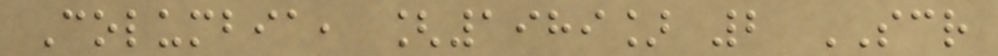Columbia, [1989] 2 SCR
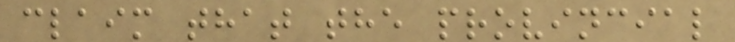claim that the provincial
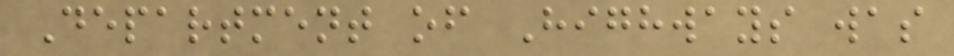Department of Highways was
